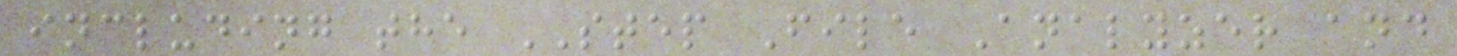including the STEP File Analyzer and
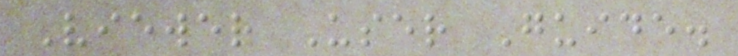Viewer User Guide.
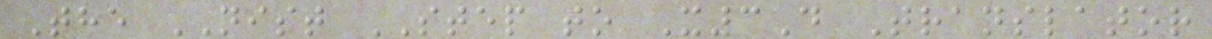The NIST STEP to X3D Translator
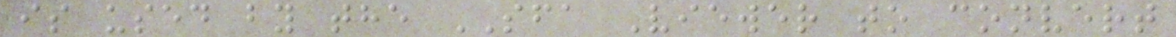is used by the SFA Viewer to convert
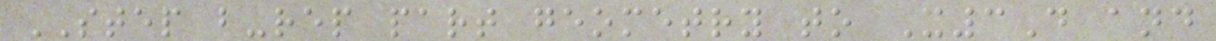STEP b-rep part geometry to X3D and
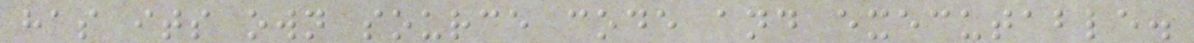has its own source code and executable.
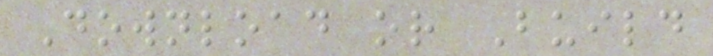Download or Build
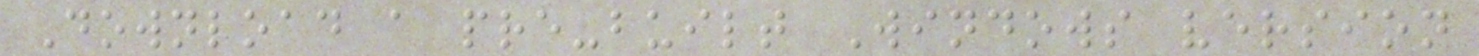Download a pre-built Windows version
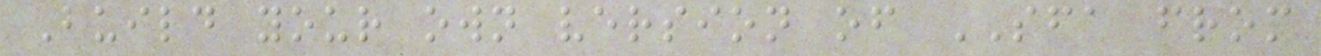Build your own version of SFA from
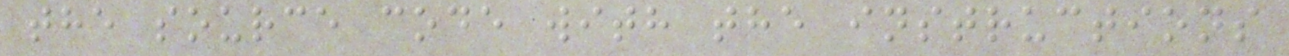the source code with the instructions
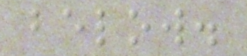below.
